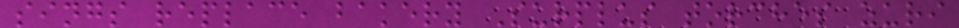sings replace bakery Surplus torches zuri
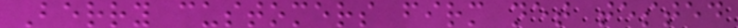Berry customers firm net tested
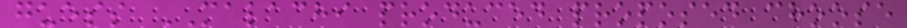guess MALACHI produced proposed choose
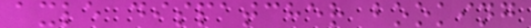axle dispatcher booking
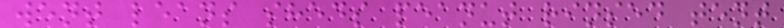went leans sheds peanut rinsed tent
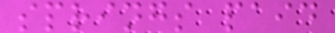springs paid
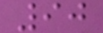90
